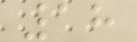18
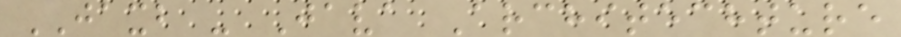JAXB - Java Architechture
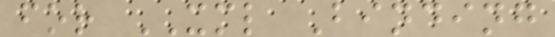for XML Binding
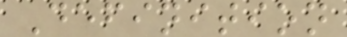Definition
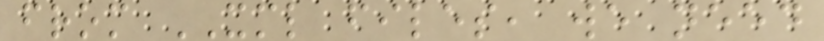from XML files, we need
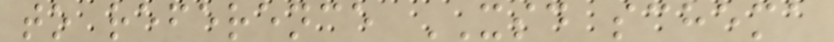to reference XSD schema
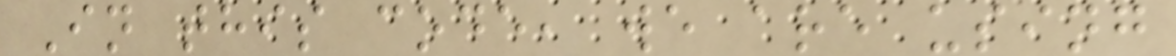In this code, we are using
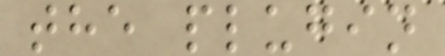the plugin
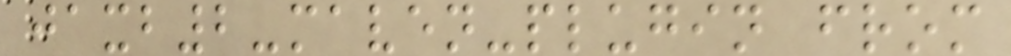jaxb2-maven-plugin from
